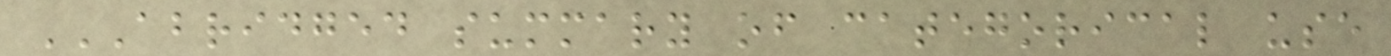ABRIDGED SUMMARY OF CATEGORICAL USE
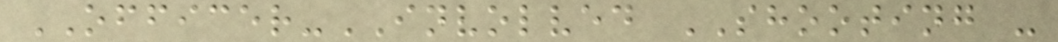OFFICER-INVOLVED SHOOTING -
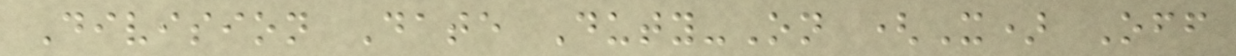Division Date Duty-On (X) Off
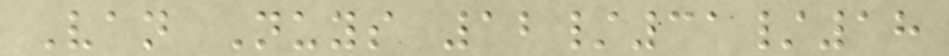Van Nuys 12/31/18
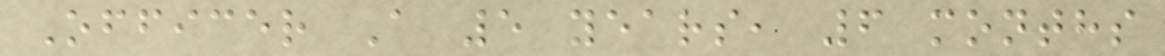Officer A 5 years, 6 months
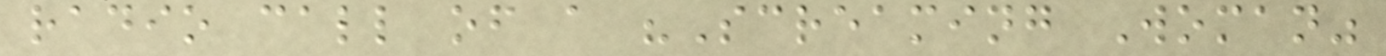radio call of a "Screaming Woman"
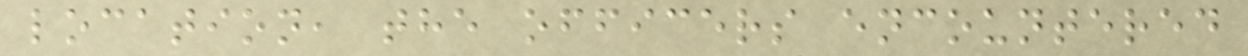location, the officers encountered
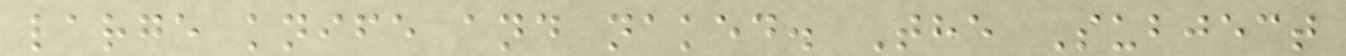large knife and naked. The Subject
